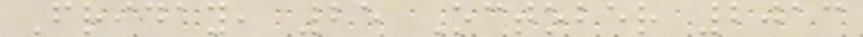Friday, 25 October 2013
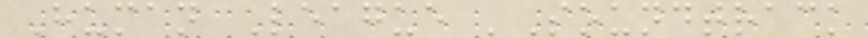Human League 'Soundtrack
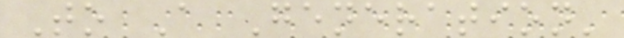To A Generation'
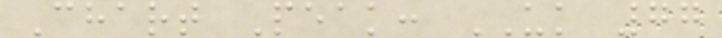Chart Peak: UK 77
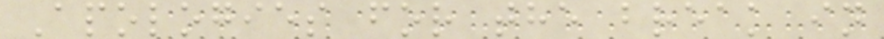Apologies for the break in
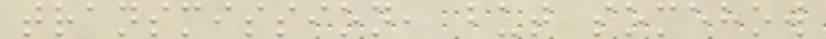transmission, but somehow
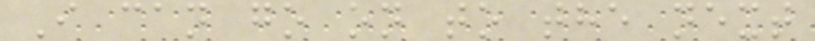I can go on to the next
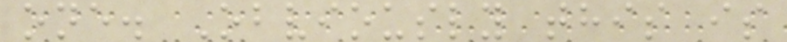one. Obviously this is
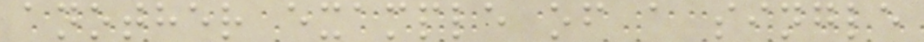another example of a single
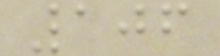106
